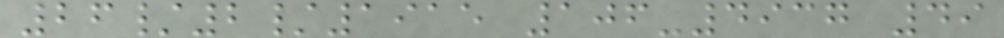26/2/1915 106-4937 49
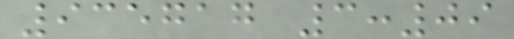935717 3:09
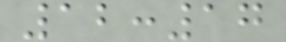12:17
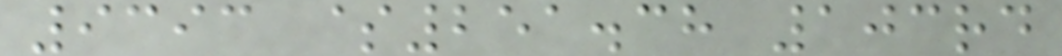9393 $251.38 103rd
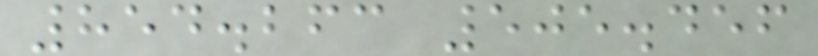854.263 505.456
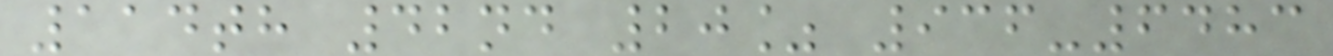114th 42nd 20% 936-6483
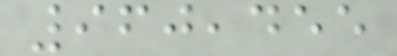960,455
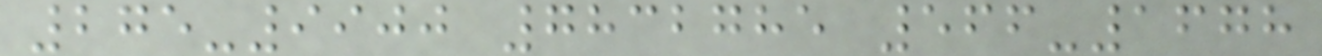275-9900 7832785 566-1678
